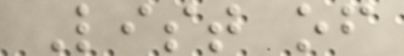List of
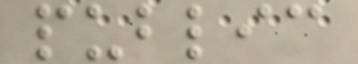public
